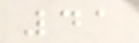41
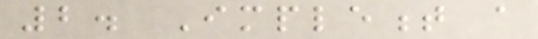2. Implement a
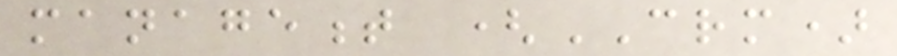management (CRM)
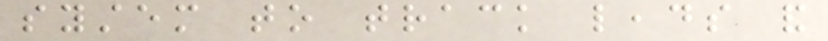system to track leads and
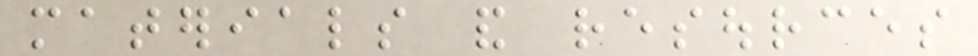materials and resources
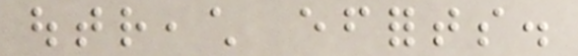outreach efforts.
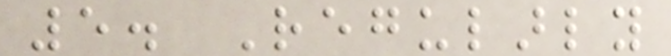5. Regularly
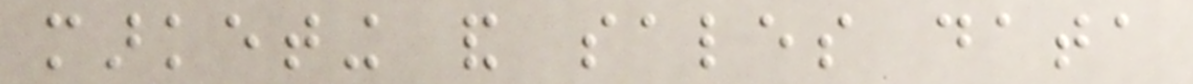marketing and sales data
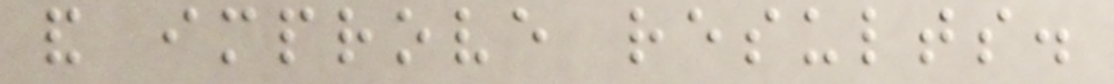and improve results.
